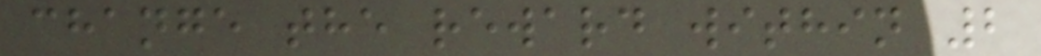change the reward within 2
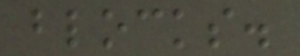blocks.
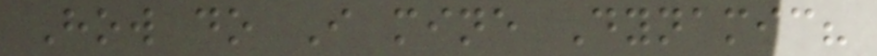How do I mine Dynamic?
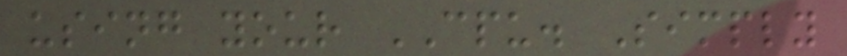using your CPU. Simply
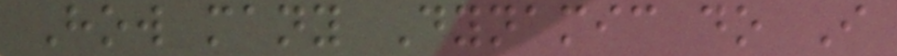How many Dynamic do I
